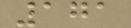171
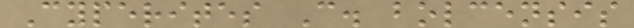Cyperites C. bolcensis
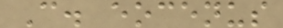C. eocenus
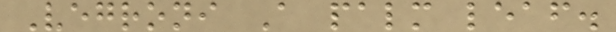Vegroni A palm leaf.
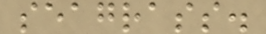seagrass.
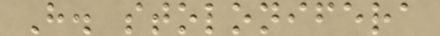H. stolonifera
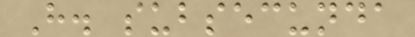H. subsecunda
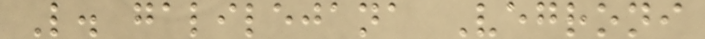L. galilejana Vegroni
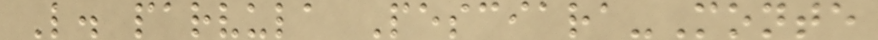L. parvula Pesciara-Monte
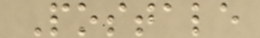Postale
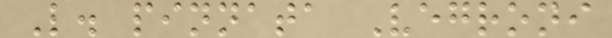L. pinnata Vegroni
